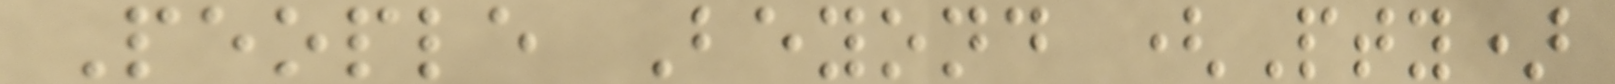People Beyond (Pty)
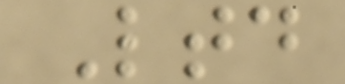Ltd
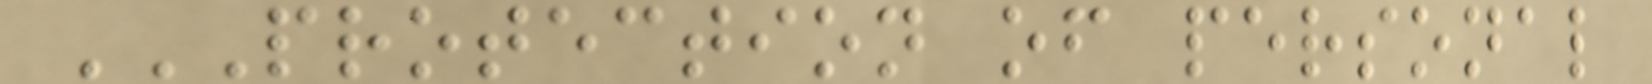PROTECTION OF PERSONAL
